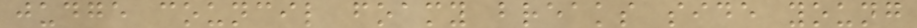judge council foamy breaks side young
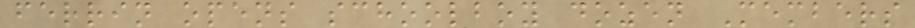ferrin opens schoolboy dozen Members
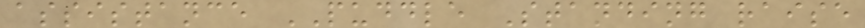assistance PUDDLE Standing raise
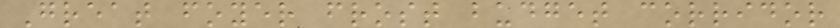Great foyer frost budget corridor
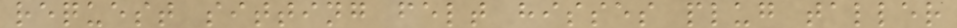request sitting felt hisses plug taller
